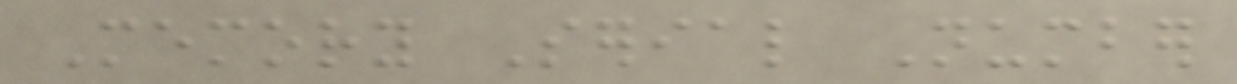Memory Serial Number
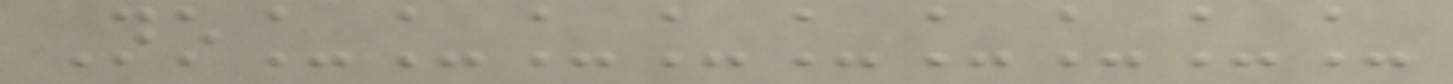No_________
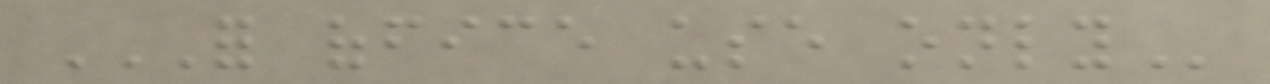FOR OFFICE USE ONLY
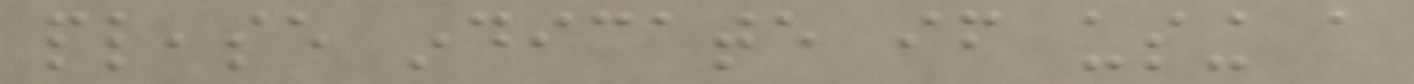please indicate if using a
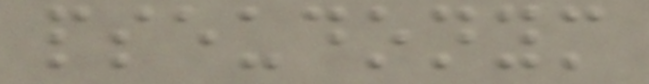pseudonym
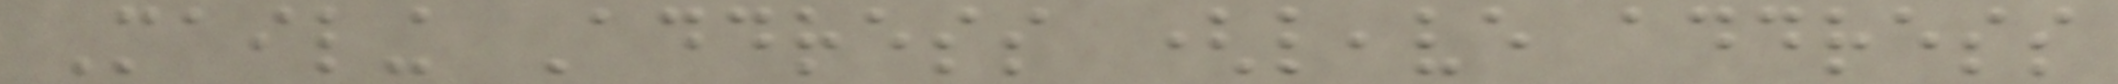Mailing Address (leave address
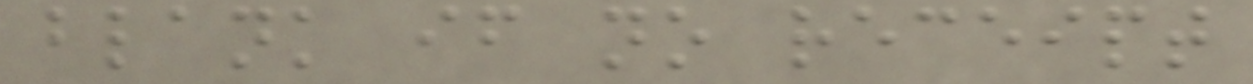blank if no receipt
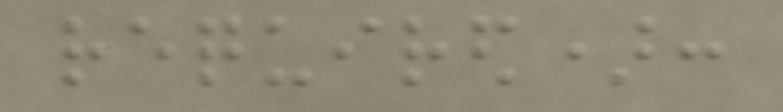required):
